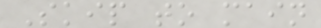Skip to main
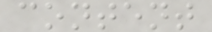content
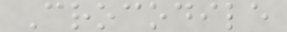Crocodile
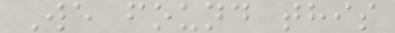We found this
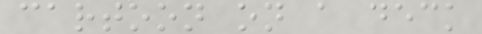cartoon on a deck
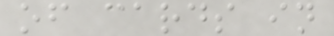of cards in
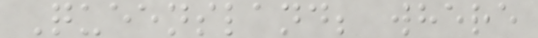Queensland; where
